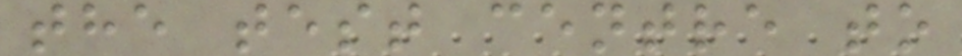the test centre to
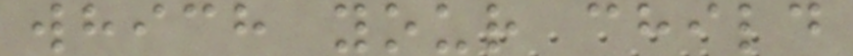which your child
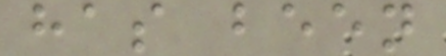has been
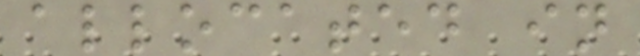allocated in
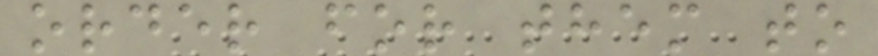order for them to
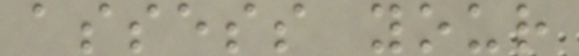assess your
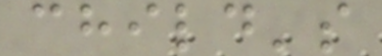child's
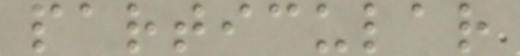particular
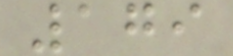179
